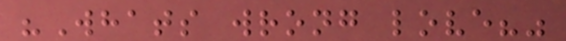"Whats wrong love?"
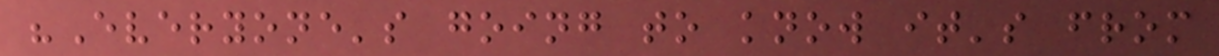"Everyone's going to know it's from
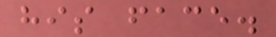his face.
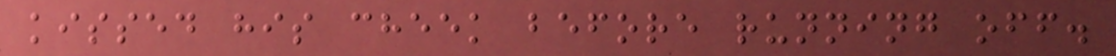kissed his cheek before running off.
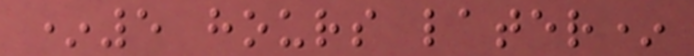*5 hours later*
